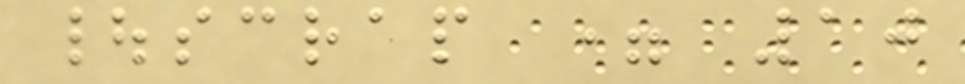|scrap = 10
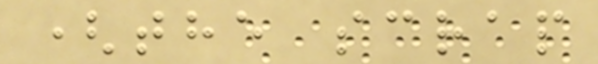(the scrap
